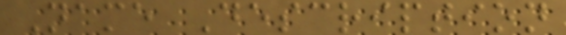Name Description
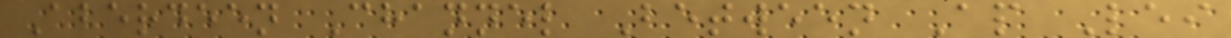Aberdeen Channel Between Ap Lei
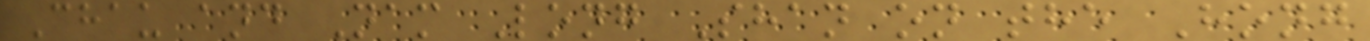Chau and Nam Long Shan on the Hong
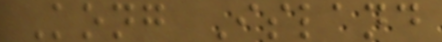Kong Island
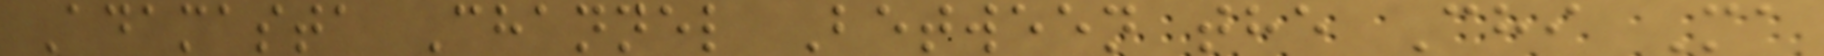Adamasta Channel Between the Chi Ma
